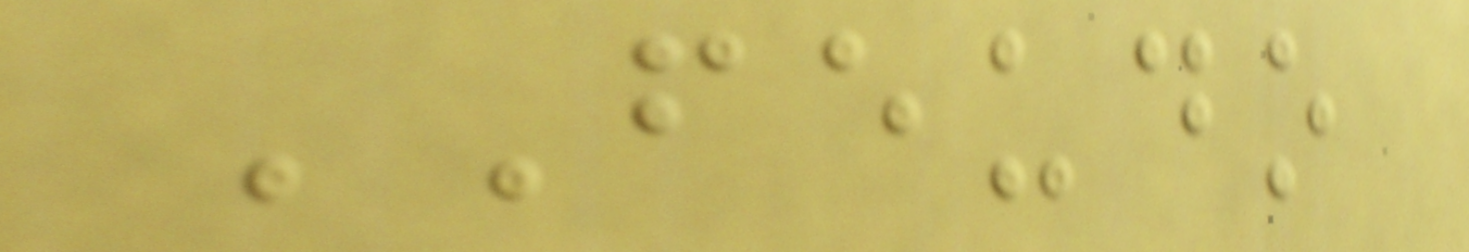FEUDO
